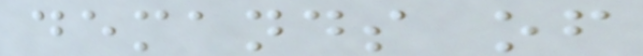demands of
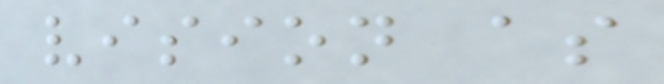vision as
